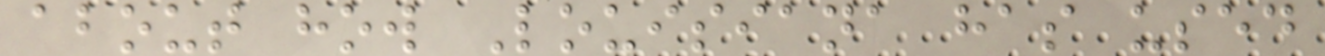about how Louisiana has used
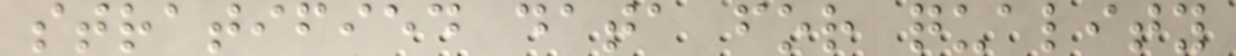stratified data for quality
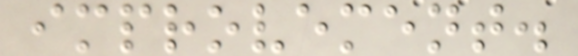improvement.
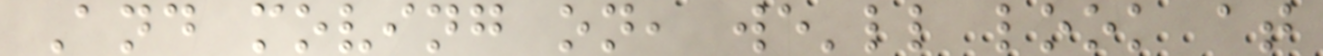And moving on, we'll look at
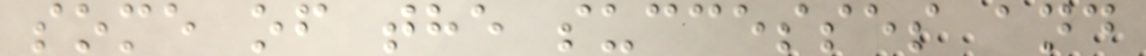some of the successes and
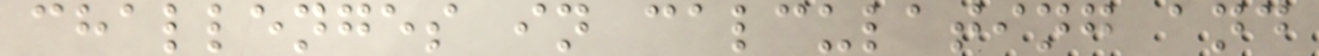challenges in calculating and
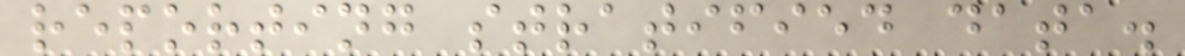reporting stratified data.
